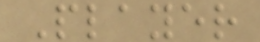Player
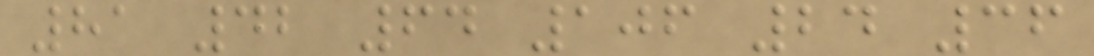81 42 64 106 24 36
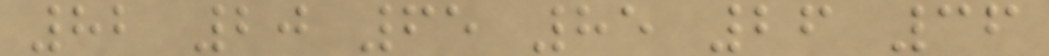82 20 65 85 26 36
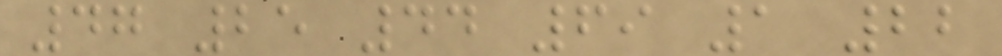47 25 44 69 1 22
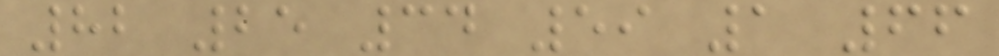82 25 34 59 1 66
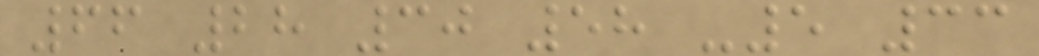66 28 30 58 -5 33
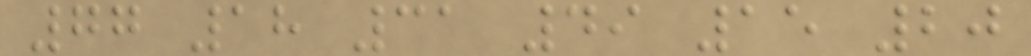77 18 31 49 15 20
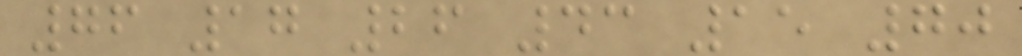76 17 26 43 15 70
